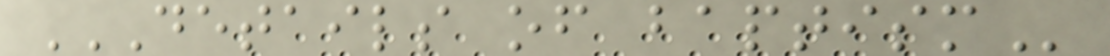DETAILS OF BAPTISM
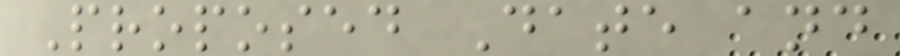Proposed Date and
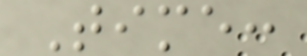Time:
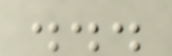...
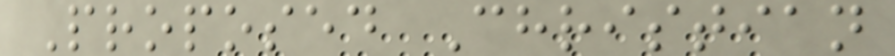Proposed Christian
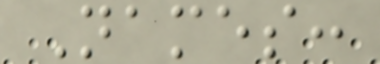Names:
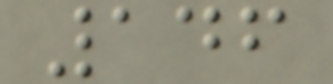146
